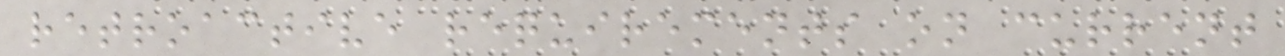retroactive requirements on current
